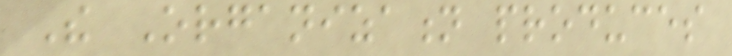The Organization produces
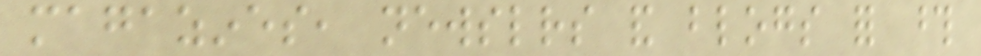magazines, newsletters and blogs for those
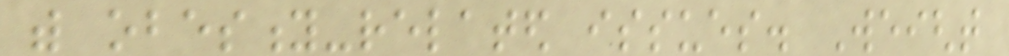with obesity-related issues. Weight
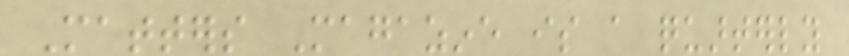Matters Magazine is a quarterly
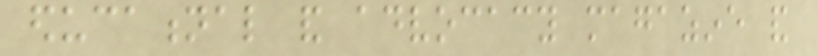educational and advocacy magazine and
